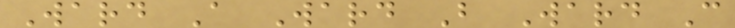Ward A Ward B Ward C
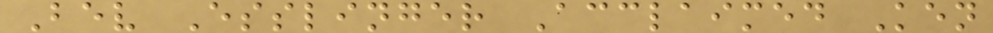Bev Esslinger Acclaimed Ken
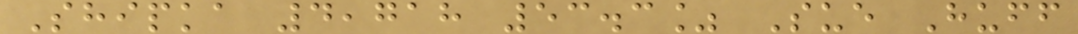Shipka 4,718 53.3% Sue Huff
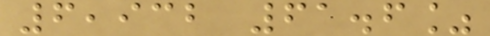6,932 61.6%
